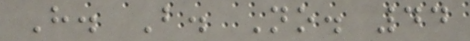H. B. No. 44
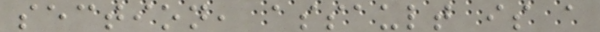section, assault is a
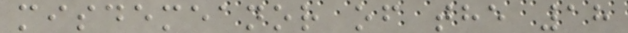misdemeanor of the 18
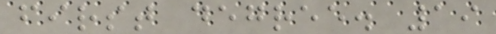first degree. 19
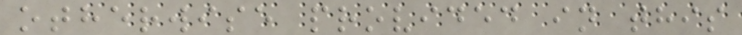otherwise provided in this
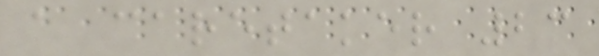a caretaker 23
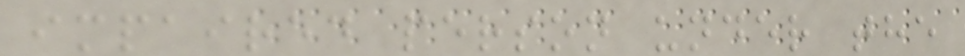impaired person under the
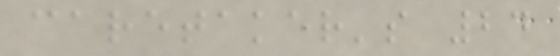caretaker's 24
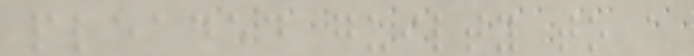pleaded guilty to a
